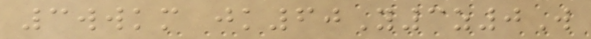3wwkm jk60Y3z0W
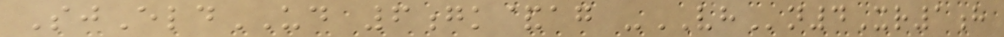SjEldUD 6gk&ag -VHn4Xr1h
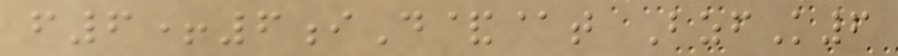f6+6iD&@t BzfK6
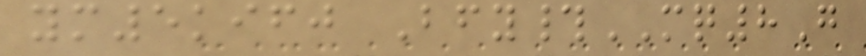ym5kifj Bfy#MQ8G
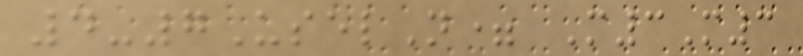4-7UselN= M3M3
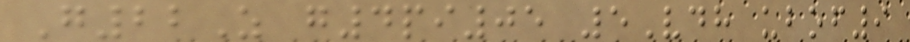G22Z g4pi05 5Vdh ubof9
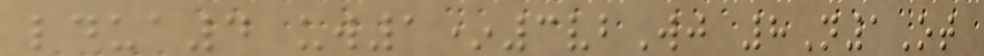ldua4 uw1*3vbWj 8N1Ot
